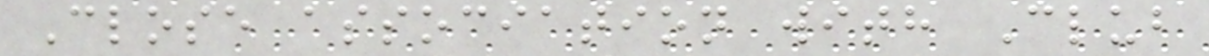Close association with Club
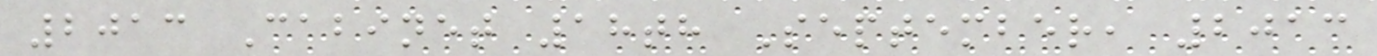2013 Cabinet 18th September, 2013
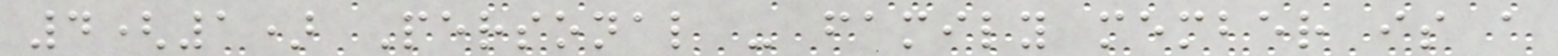4(1) Personal - family member is a
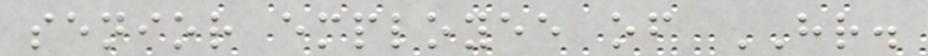senior employee of HR.
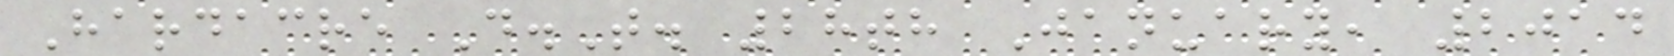Hardacre D.T. 28th January, 2014
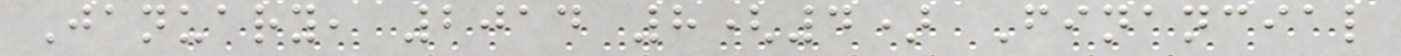January, 2014 8(4) Financial
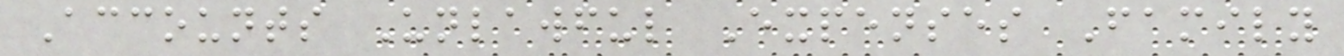Accounts Unlawful Expenses Family
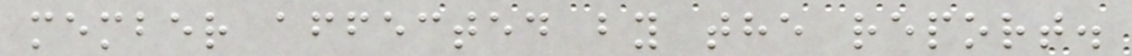member affected by the report.
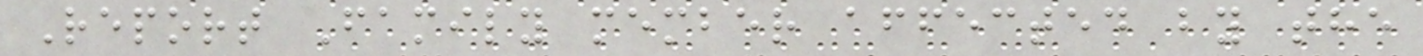Report Family member affected by the
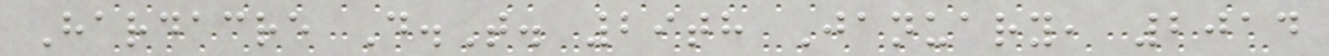Hardacre D.T. 29th January, 2014
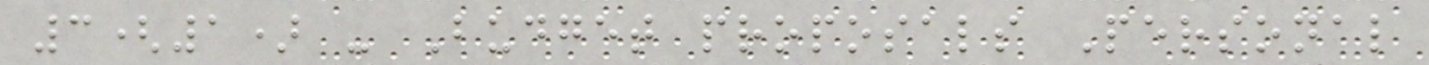3(1) - Budget proposals Personal
